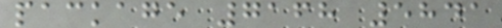package 7168 5841
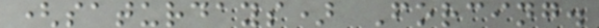(saturdays) Forcing.
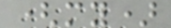(my)
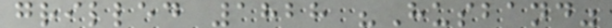grilled 1828 "Husband"
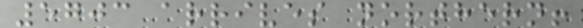5703 arrives northern!
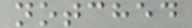notched
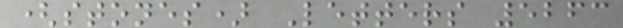(stones) Letters 5263
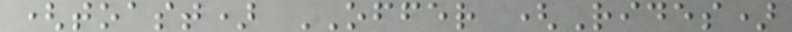(toast) OFFER (Rides)
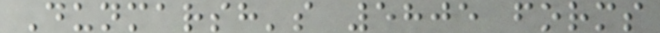Dunmarsh's 5805 forms
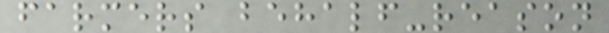farmers behalf-reason
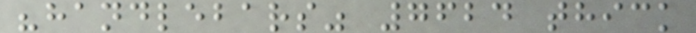"handlebars" 7624 thick
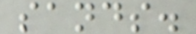sands.
